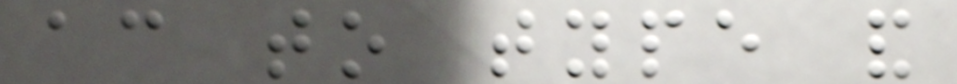according to type and
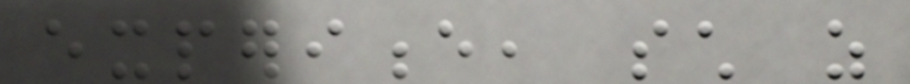experience, such as
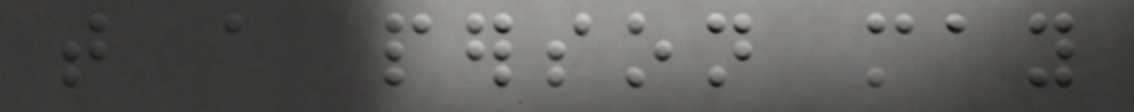that a person may
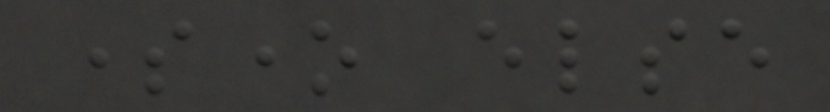someone else
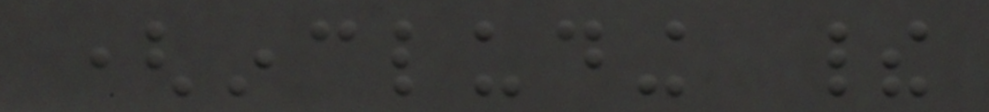(including their
